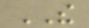THE
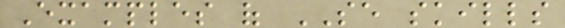Examples of SE skills
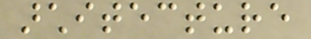architecture
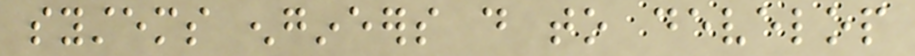systems engineers do to develop
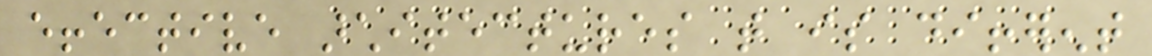effective architectures that is different
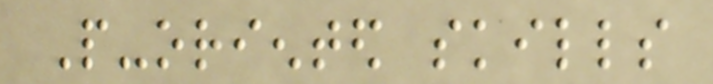People-oriented skills
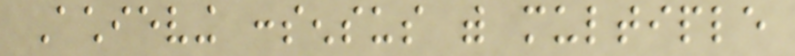Achieving consensus with multiple
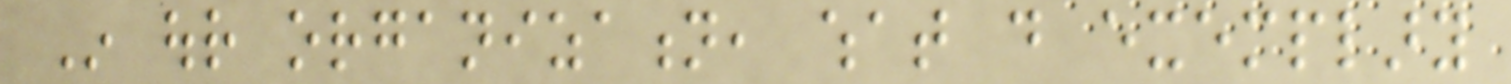In our organization, what do exemplary
